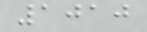1010
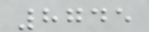8745
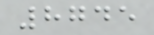8745
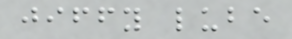jiffy lube
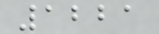1221
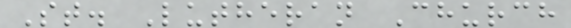St. Lutheran Church
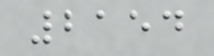2154
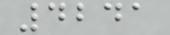4241
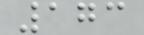173
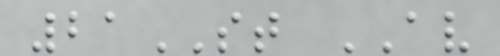21ST AV
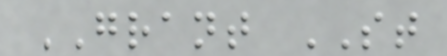GRANT ST
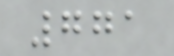771
